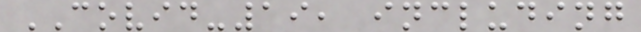COVID-19, including
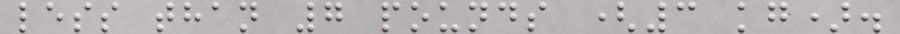less than 7 pounds (3 kg).
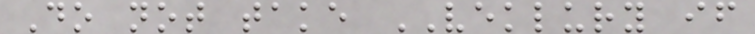Do not take VEKLURY if
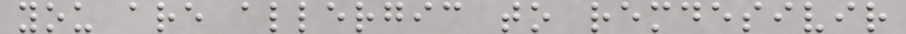you are allergic to remdesivir
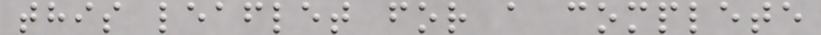this leaflet for a complete
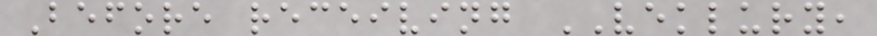Before receiving VEKLURY,
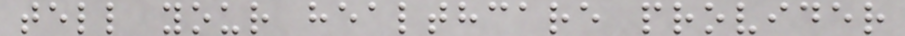tell your healthcare provider
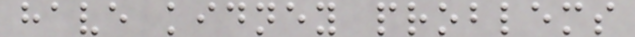have kidney problems
